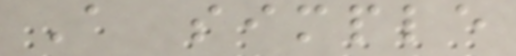A simple
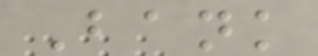Bank
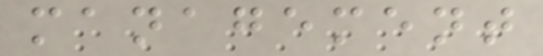management
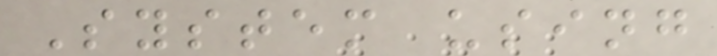System using
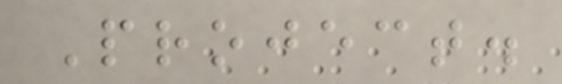Project.
